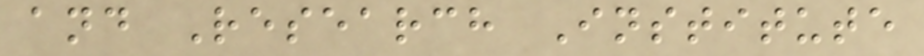and Research Institute
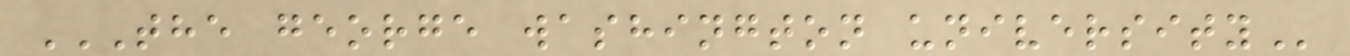THE GEORGE WASHINGTON UNIVERSITY
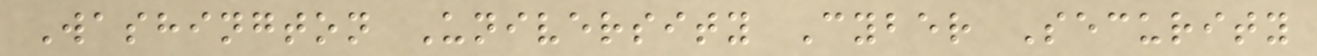Washington University Cyber Security
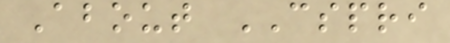About CSPRI
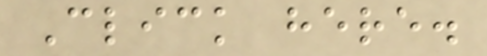Click here.
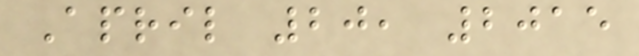April 20, 2015
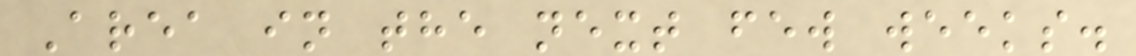Area in the next few weeks.
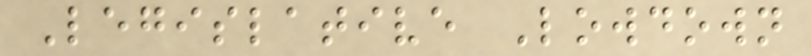Legislative Lowdown
